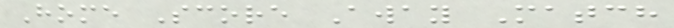Home Score Away Match
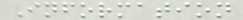Information
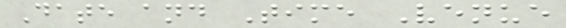Date and Time Venue
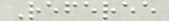Referee
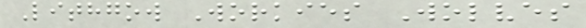Lithgow Workies Wolves
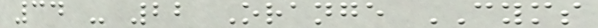34 - 22 Orange CYMS
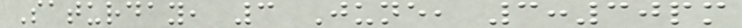Saturday, 3 June, 3:30pm
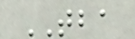TBA
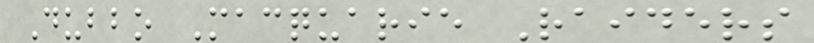Dubbo Macquarie Raiders
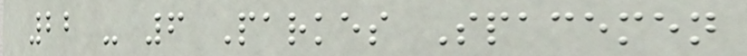22 - 6 Parkes Spacemen
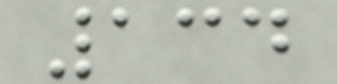134
